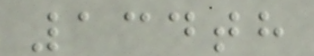134th
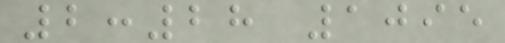2:28 1095
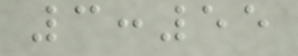3:55
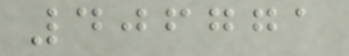406771
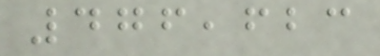476,623
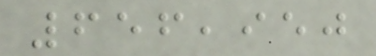656,950
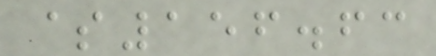$156.63
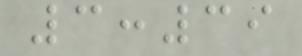3:39
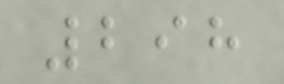298
